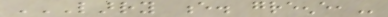LARRY E. GREENE,
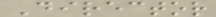Director
